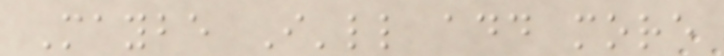Maybe I'll add more
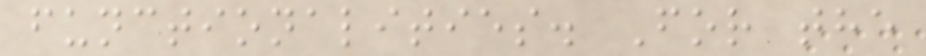functionalities. For the
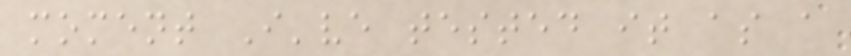moment I've tested it as a
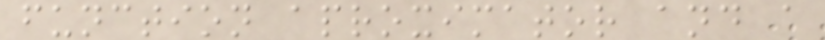function aproximator and a
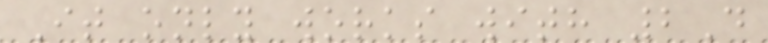It only works with 2D
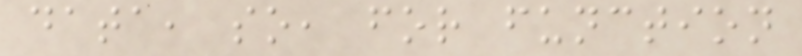data, so, for function
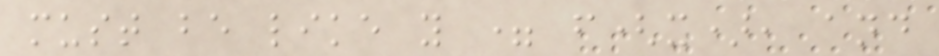must be like y = f(x), and
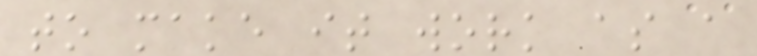to make it work as a
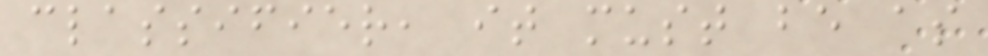classifier, it must be as
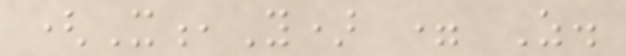(X,Y) = Z.
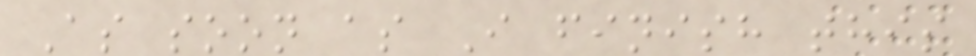As soon as I finish this
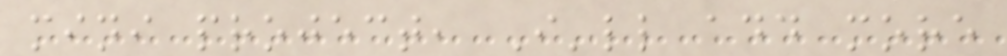mini project, I'll add more
